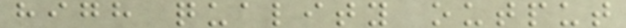high quality output
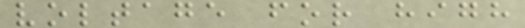voltage for high
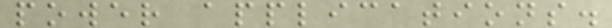power applications.
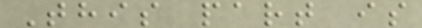This part is
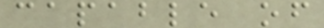capable of
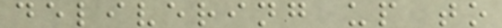delivering up to
